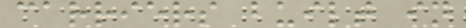carriers built in
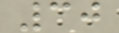30
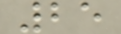25
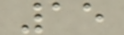15
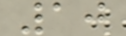10
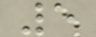5
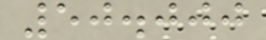50.000
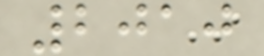2010
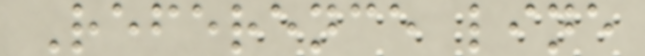Reference line
